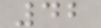42
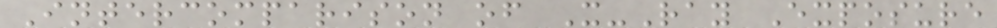Intercomparison of X-Ray Exposure
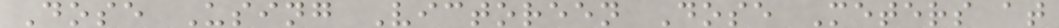Dose Using Victoreen Dose Meters at
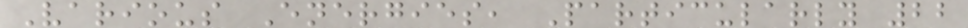Various Energies, Particularly 22
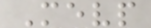Mevp
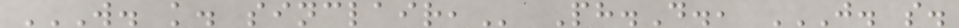W. K. SINCLAIR, Ph.D., J. S.
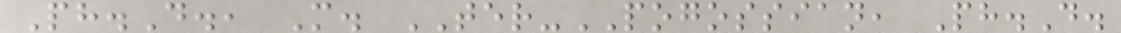Ph.D., M. TER-POGOSSIAN, Ph.D.
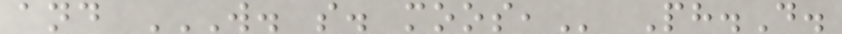and W. S. MOOS, Ph.D.
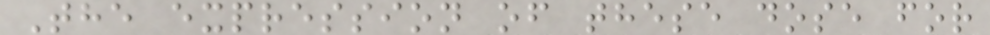The expression of these dose for
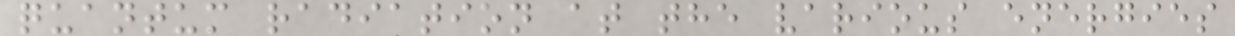quantum radiation at the various energies
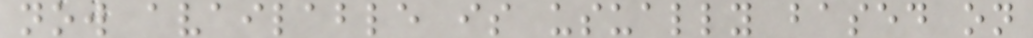now available is usually based on
